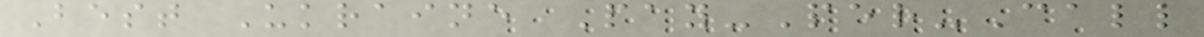Best Ukraine Pay-Per-Call
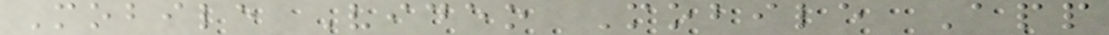Mobile Video Mobile App
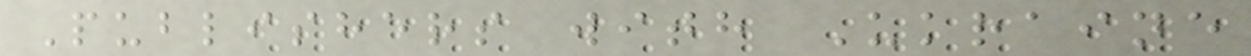Publishers with Ukraine
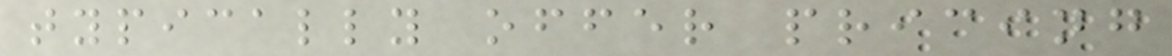typically offer pricing
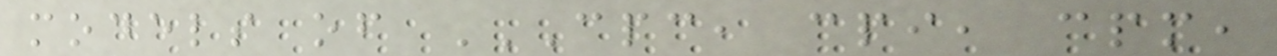models of CPC, CPI, CPM,
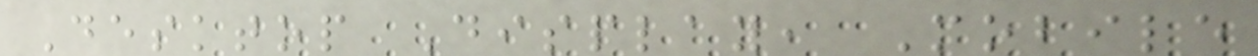Desktop Display, Mobile
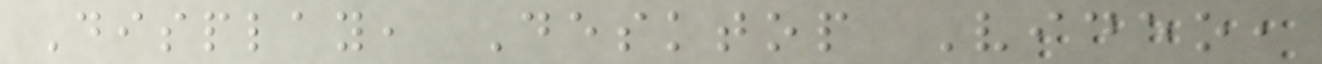Display, Desktop Video,
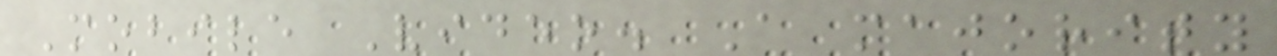Mobile Video. A majority
